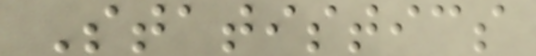Statistics
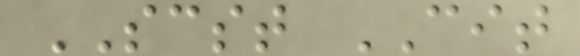SCST CIT
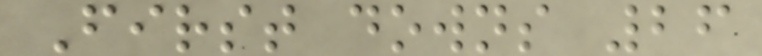First downs 26
